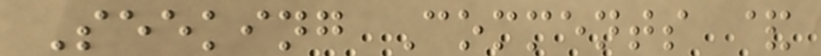Seeking Comments &
